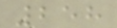258
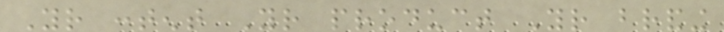Your content Your product Your branding
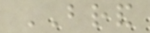BRAND
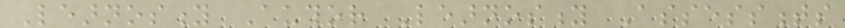Learnosity Author Learnosity Assessments
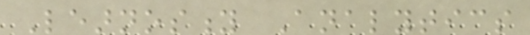Learnosity Analytics
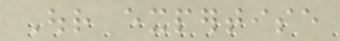Our expertise
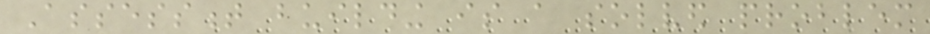Assessment building is a solved problem
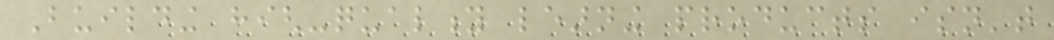Building high-quality learning products isn't
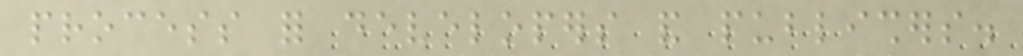process for developers and publishers.
